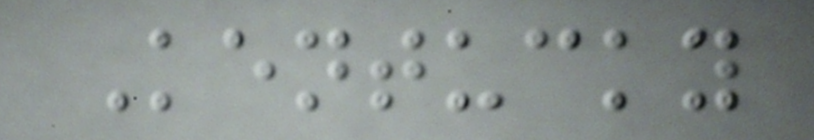Kentucky
